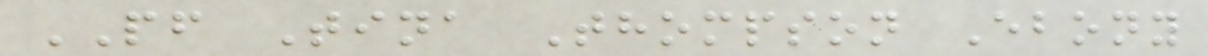PF Tina Thompson Ebony
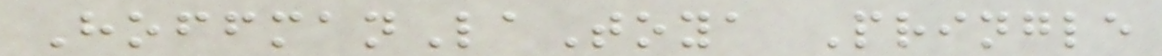HoffmanLaToya Pringle
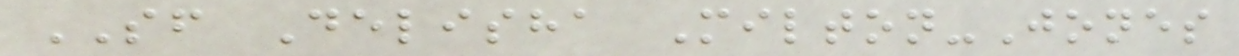SF Delisha Milton-Jones
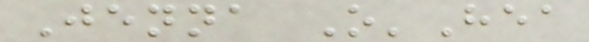Jenna O'Hea
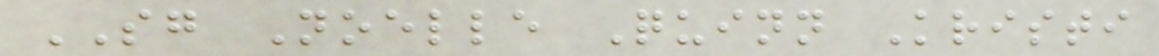SG Noelle Quinn Kristi
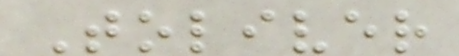Toliver
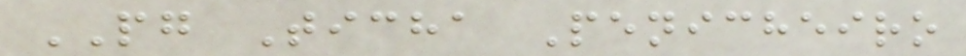PG Ticha Penicheiro
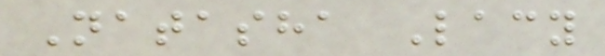Natasha Lacy
